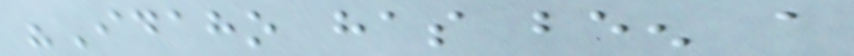"Idaho has been a
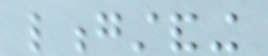longstanding
